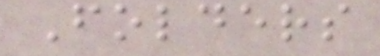Folders
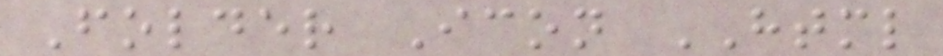Folder Icon HTML
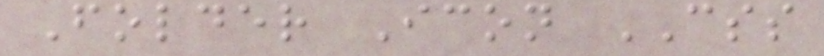Folder Icon CSS
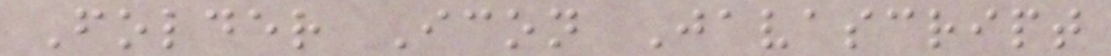Folder Icon Javascript
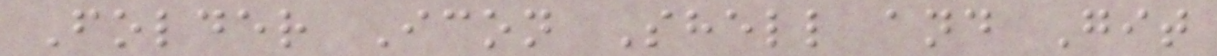Folder Icon Shell and Git
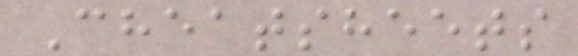Cheatsheets
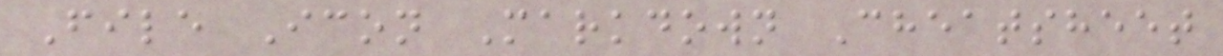File Icon Markdown Cheatsheet
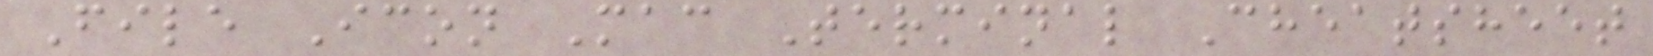File Icon Mac Terminal Cheatsheet
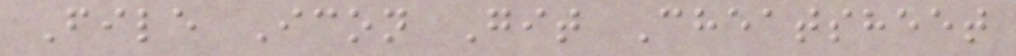File Icon Git Cheatsheet
